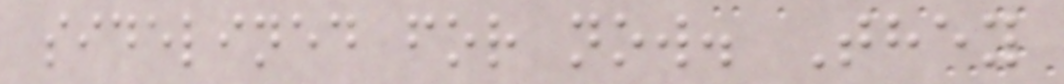sidelined for now. They
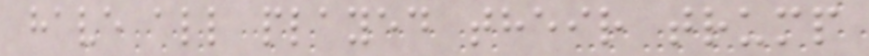have all played their trump
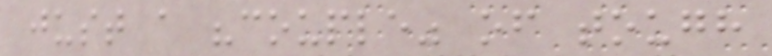just a "couple" of tough
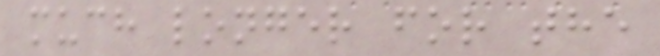much longer for the
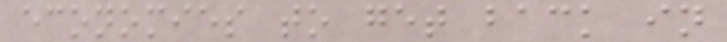economies to get back in
